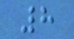8
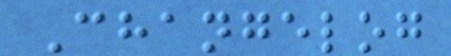Changelog
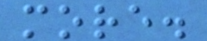more.
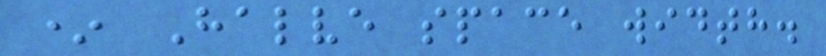* Halve space width.
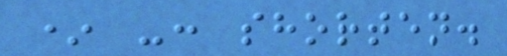* -: shorten.
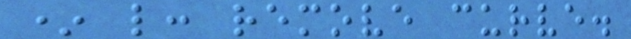* l: remove curve.
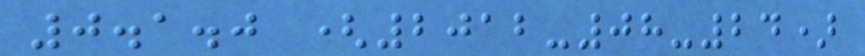0.1.0 (2012-08-24)
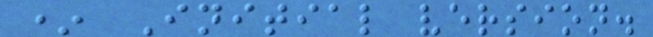* Initial version.
